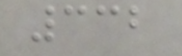332
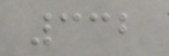332
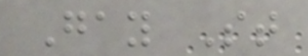Gay St
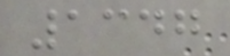1347
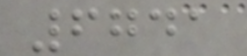6741
